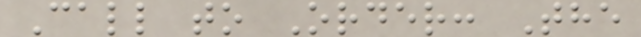Call to Order: The
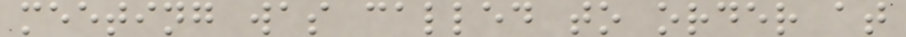meeting was called to order at
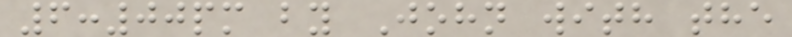6:00pm by John with the
